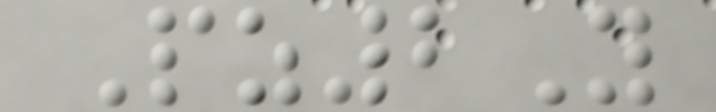Pz2Y
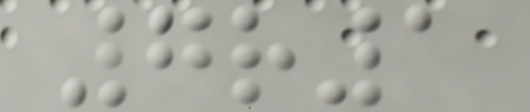7r1
